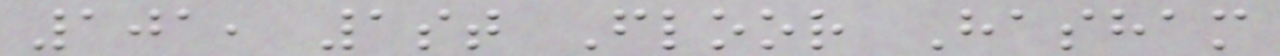101, 1st Floor Hasham
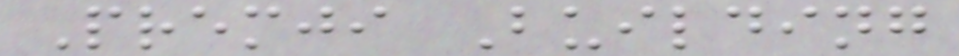Premji Building
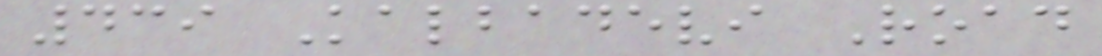439 Kalbadevi Road
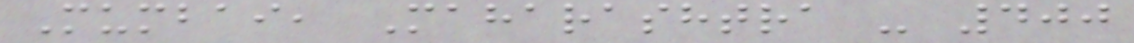Mumbai, Maharashtra - 400
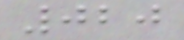020
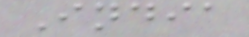India
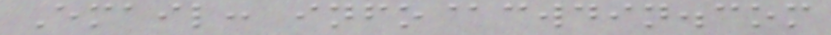Email: info@cwdin.com
